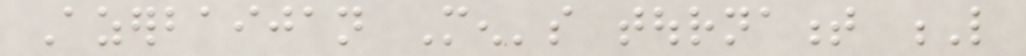Azerbaijan Men's tournament L
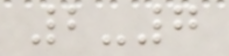2-7
